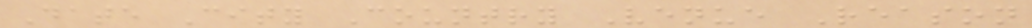Date City Country Venue Reason
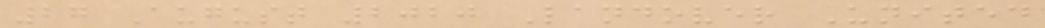27 August 2020 Landover United
